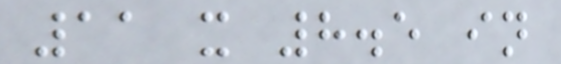11 x 8.5 in
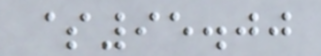$95.00
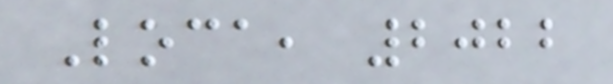Loca, 2022
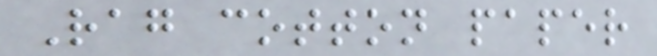Rag cotton paper
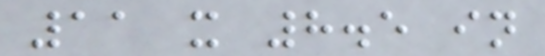11 x 8.5 in
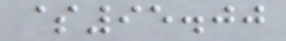$95.00
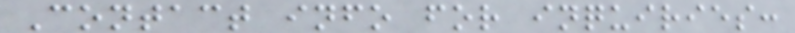Contact info for inquiries:
